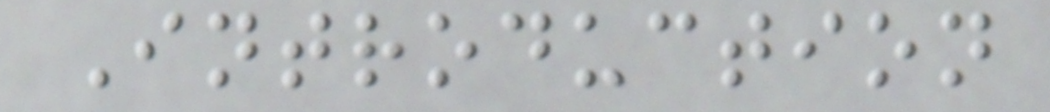Introduction
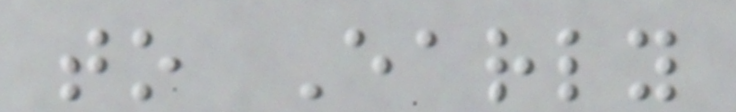to Early
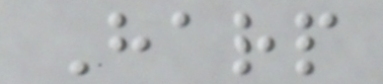Harp
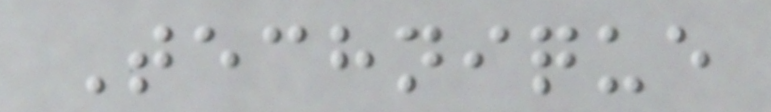Technique
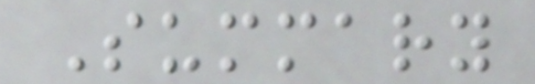Summary
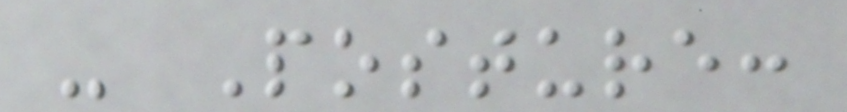- Posture:
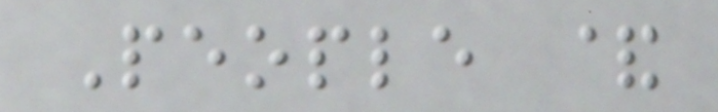People &
